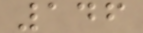146
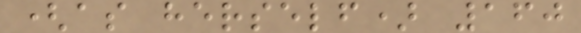(as herself) 160
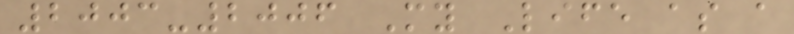2003-2006 My Life as a
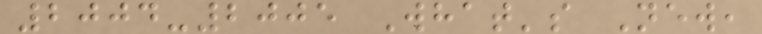2004-2005 What's New,
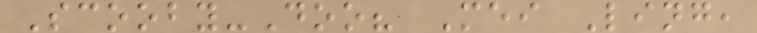Scooby-Doo? Mei Ling,
